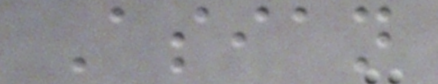Asian
